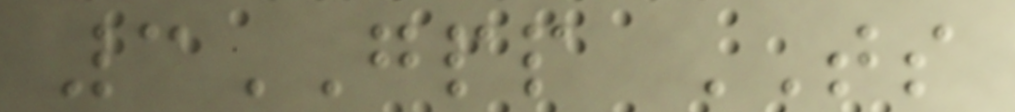3GPP TS
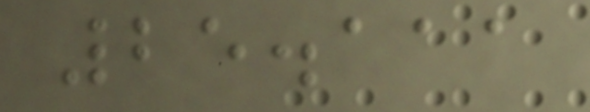25.111
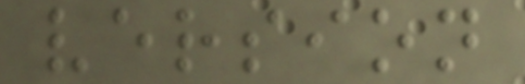version
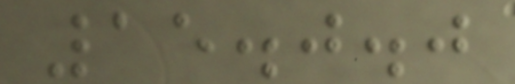15.0.0
